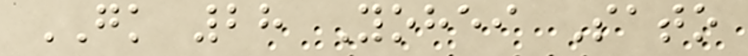GK 28 Yohei Sato
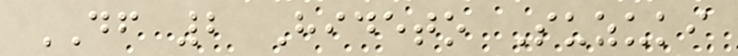DF 2 Hideto Suzuki
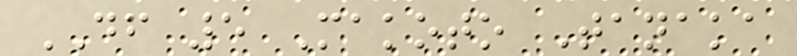DF 5 Makoto Tanaka
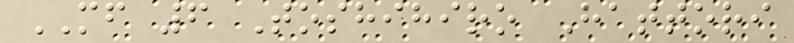MF 6 Toshihiro Hattori
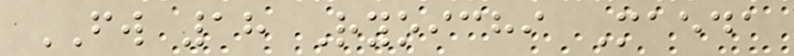FW 18 Ryoichi Maeda
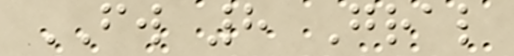FW 8 Gral
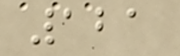121
